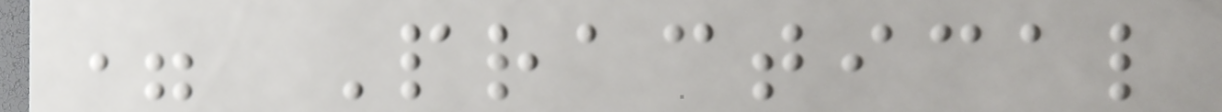= Practical
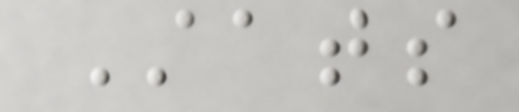Stats
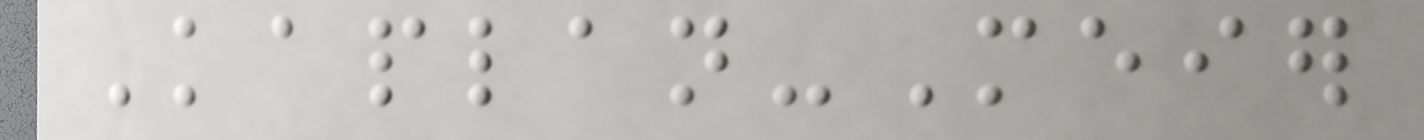Kaplan-Meier
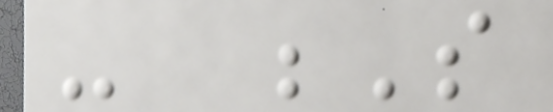- S
